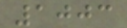1003
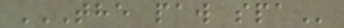THE PAW SPA
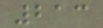213
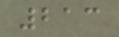213
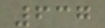637
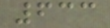633
